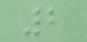2
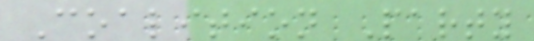Coalition Party
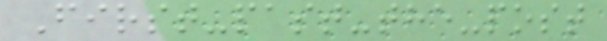First-past-the-post
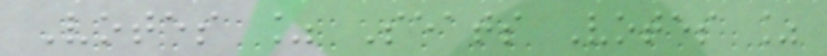Votes % Seats Votes %
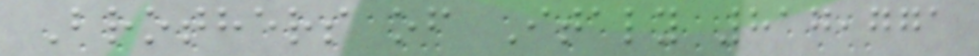Brothers of Italy 817,771
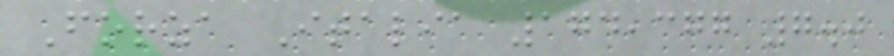Forza Italia 174,377 7.0
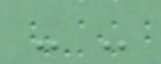- -
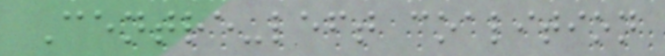Centre-left coalition
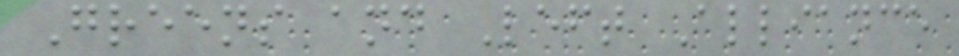Greens and Left Alliance
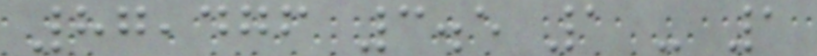87,476 3.5 1 - 1
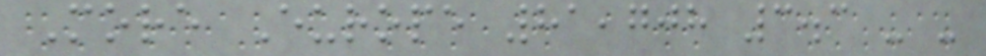More Europe 81,708 3.3 - -
